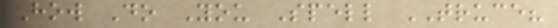How Do You Spell TRUCE?
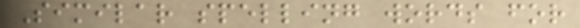Similar spelling words for
